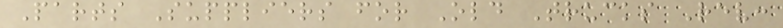Parts Suppliers for Old Trucks Rev:
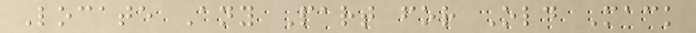Locate Any Part for Old Mack
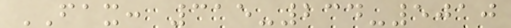FAX: 315-234-5010
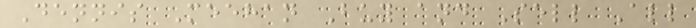Dennis Meehan Buy and Sell All
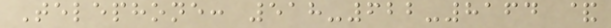Telephone: 518-622-8164 &
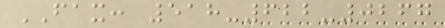FAX: 518-622-0267
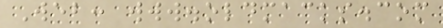Web: www.oldmacks.com
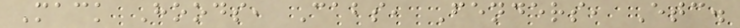Mack Hoods, Cabs, Fenders, Etc.
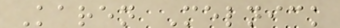Karen Melnick
